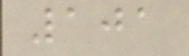101
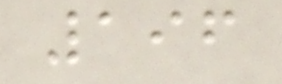196
